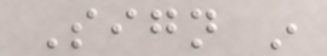Sign in
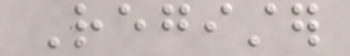Register
